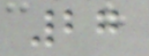27
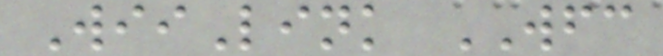WiiLink WFC
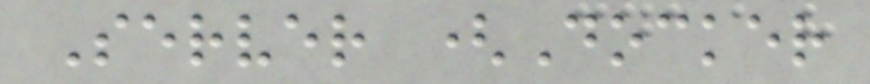Server (Docker
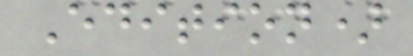Edition)
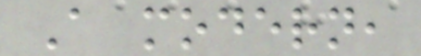A modern,
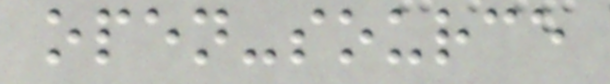open-source
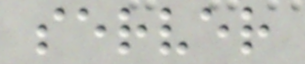server
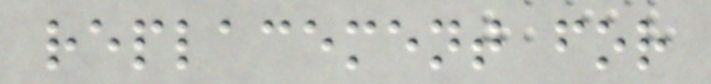replacement for
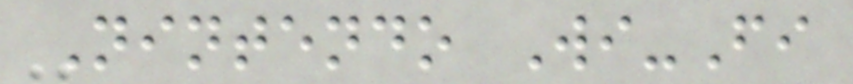Nintendo Wi-Fi
